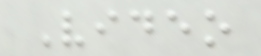Video
